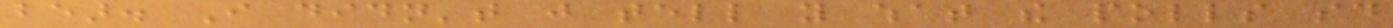bear. I didn't just tell you what the polls said
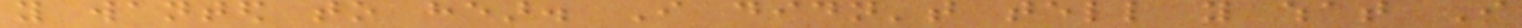you wanted to hear. I didn't tell you what I
